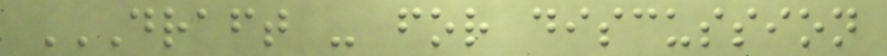DRAFT - FOR DISCUSSION
